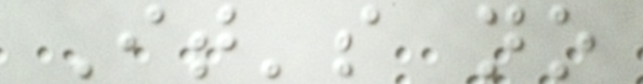It's no
